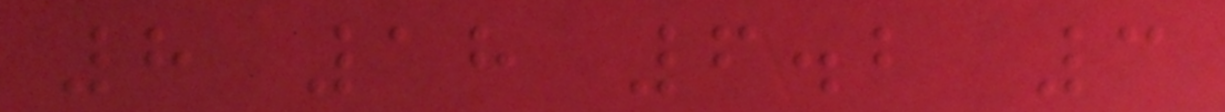8 18 6.2 3
